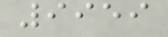9959
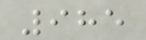985
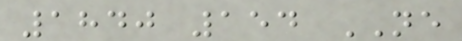1840 154 NE
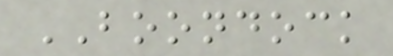BOONDOCK
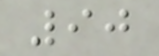90
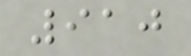910
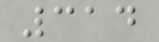314
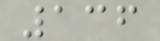136
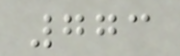773
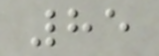85
